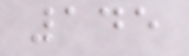145
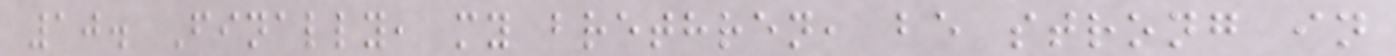10. Finally, my brethren, be strong in
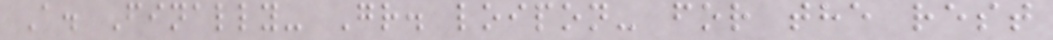A. Finally- Gr. loipon- for the rest
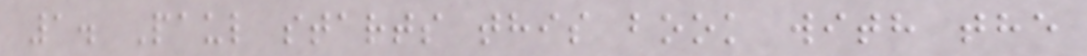1. Paul starts this book with the
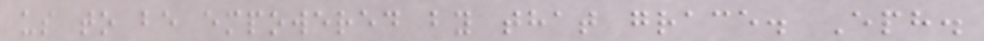us to be empowered by that grace. Eph.
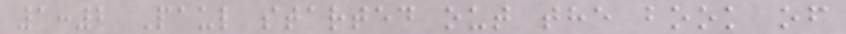1:2 Paul started out the book of
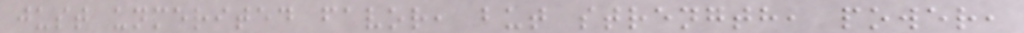just unmerited favor, but strength, power,
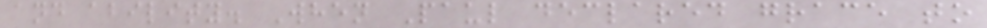and ability. When Paul declared grace to
